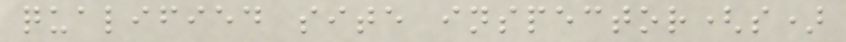qualified site inspector(s)
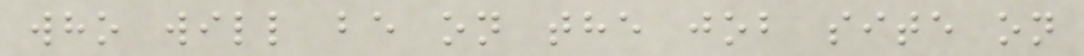who will be on the job site on
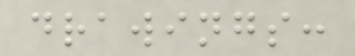drawings:
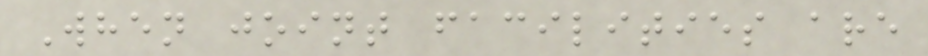When joint facilities are
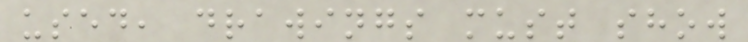used, drawings must show
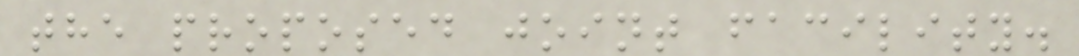the proposed joint facility.
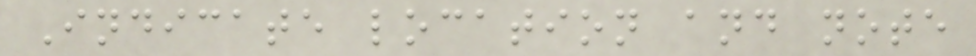Indicate location and note
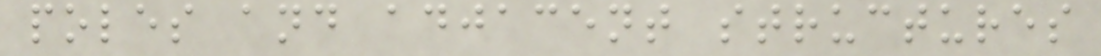poles and adjacent structures
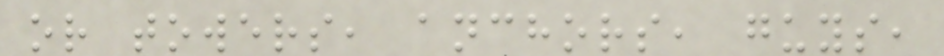or towers, anchors, guys,
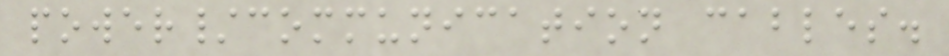power/communication cables.
